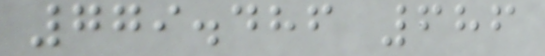779.486 686
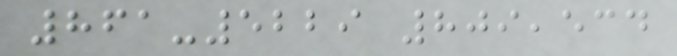861-5229 809,534
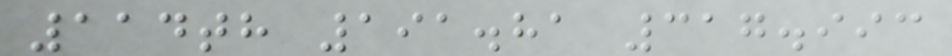114th 191.81 317.993
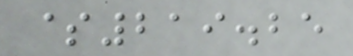$219.25
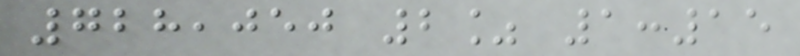728,050 2% 1:15
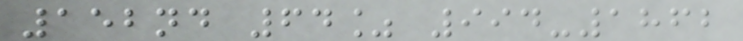152nd 64% 994-1862
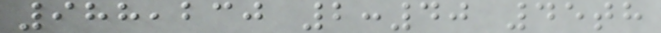988,230 2:40 45th
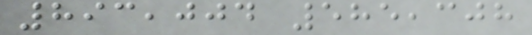893,004 585,308
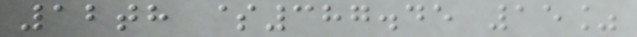12th $387.45 15%
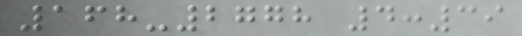168-2778 4:39
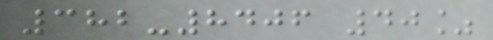382-8406 40%
